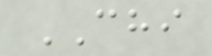CHI
